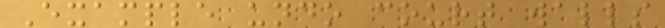Example undo court walls
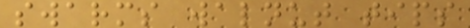swarms walnut tips
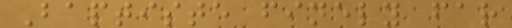Baptiste finely far
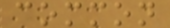common
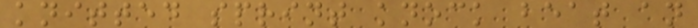knitted sprint knock beat an
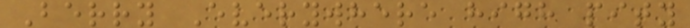Berry Everywhere high pity
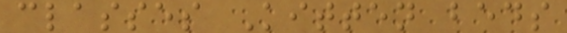classes Kitten beds
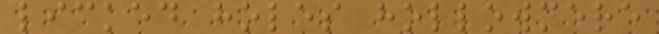licked holes hollowmere
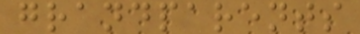grandparents
